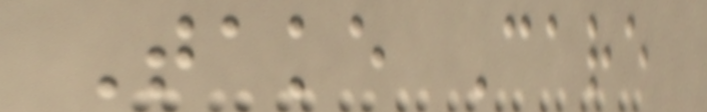Take Care
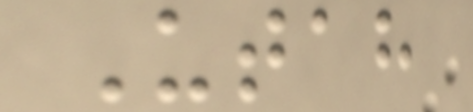Utah
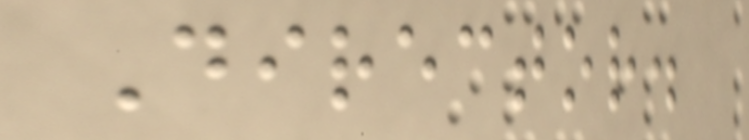Director.
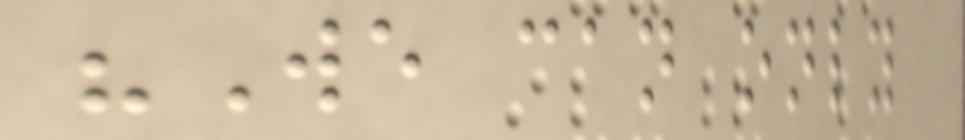"We can only
